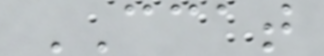CCAT
